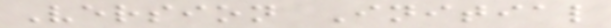Version Initial
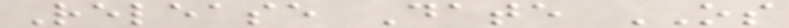Release Date OS
